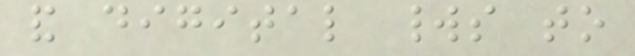and digital worlds to
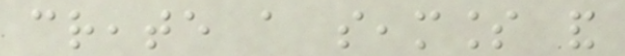create a seamless and
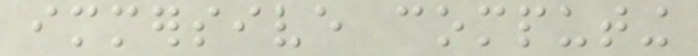immersive computing
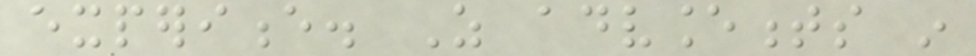experience. As advancements in
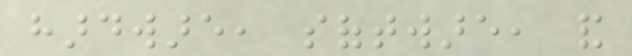hardware, software, and
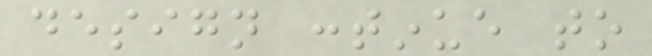design continue to
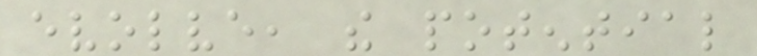evolve, the potential
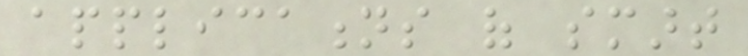applications of smart
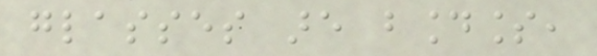glasses are boundless,
